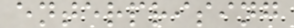enterprising
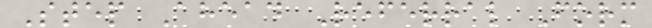Step Ahead Referral Form
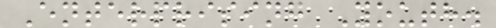Enterprising Youth.
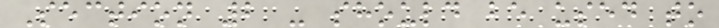Section 2 - should be used to
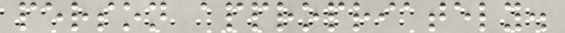person appropriately.
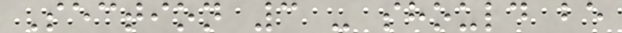Section 3 - should be
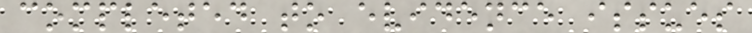completed to evidence issues
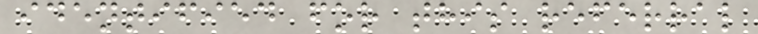identified for this referral
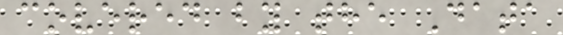covered by the Data
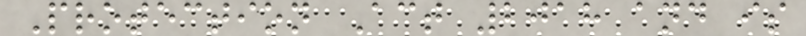Protection Act 2018 and is
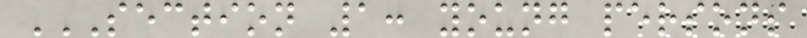SECTION 1: YOUNG PERSONS
